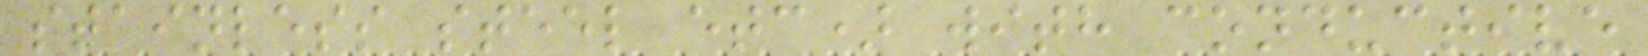stainless steel etc) with conductive
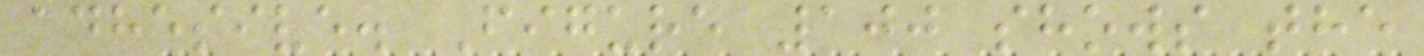adhesive. Figure 100 shows the
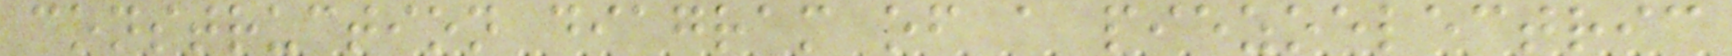construction diagram of a piezoelectric
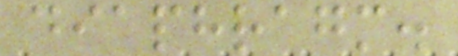diaphragm.
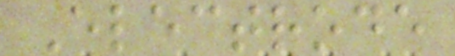Electrode
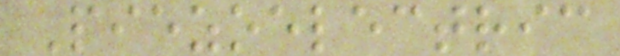Piezoelectric
